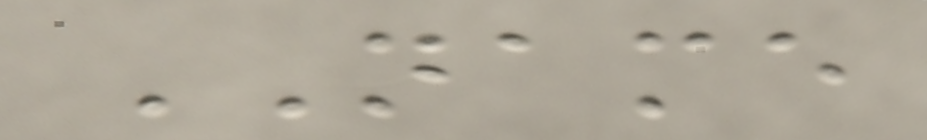NAME
